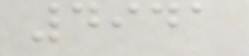4941
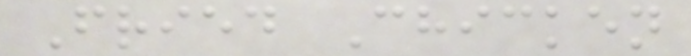Fried Chicken
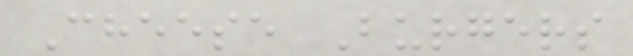Cheese Burgers
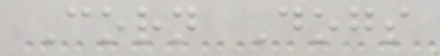Corn Dogs
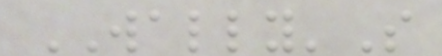WALLY'S
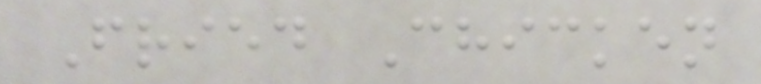Fried Chicken
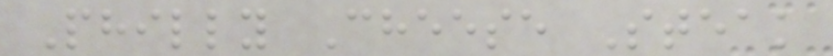Philly Cheese Steak
